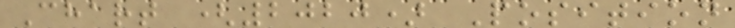Chart (2020) Position
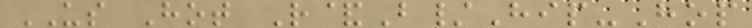US Hot R&B/Hip-Hop
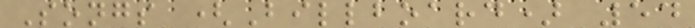Songs (Billboard) 54
